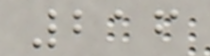216
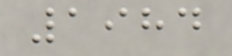1984
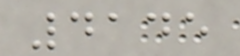4145
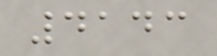4143
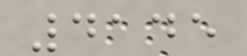4145
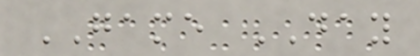GAME DAY
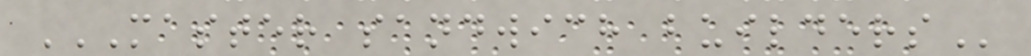MASTER SANDWICH BUILDERS
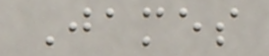James
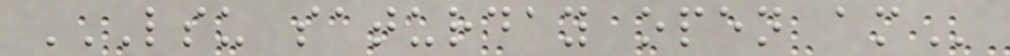LSU SATURDAY OPEN AM
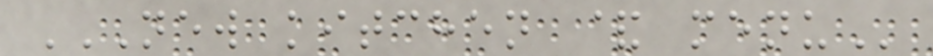NEW KITCHEN & MENU
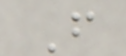F
